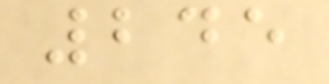245
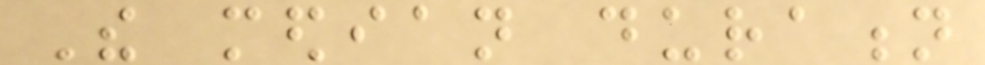The median duration
